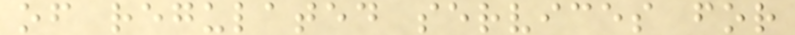of regulated services for
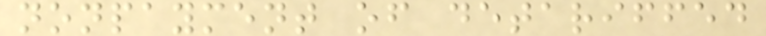nonpayment of detariffed
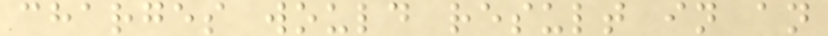charges would result in an
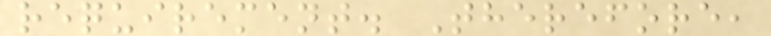requirement. Therefore,
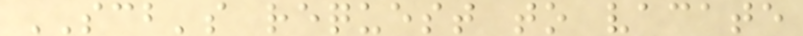SCB's request to vacate
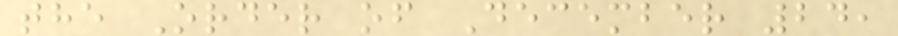the Order of December 24,
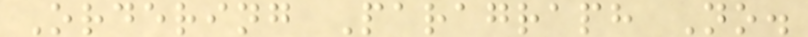Ordering Paragraph No.
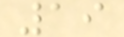19
